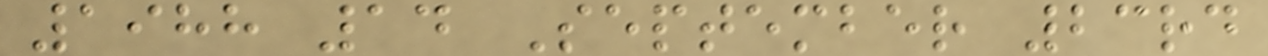1988 14 September 23rd
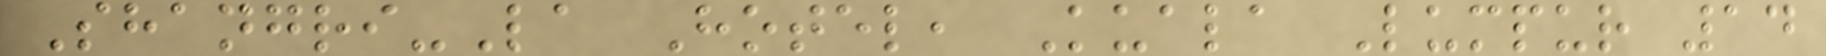Shangri-La Hotel, Kuala Lumpur 14
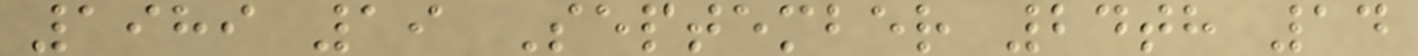1989 19 September 24th 14
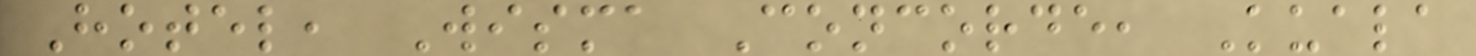Hotel, Wisma Concorde, Kuala
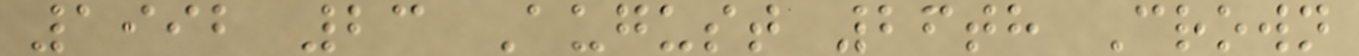1992 23 August 26th Crown
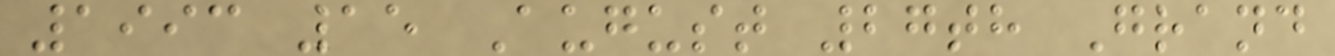1993 15 August 27th Grand
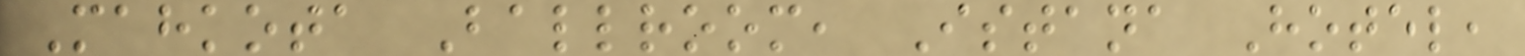Mahkota Ballroom, Istana Hotel,
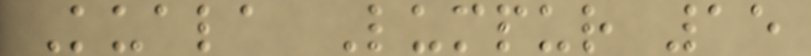Kuala Lumpur 15
